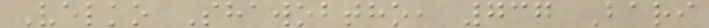Velko Shawobtho, 737 Bari
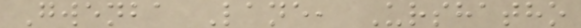Gwenba Lane, Urshatho
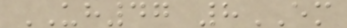UH47 8EM
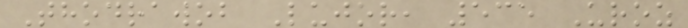Thodrawob Lujor, 535 Uroz
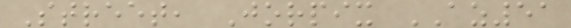Street, Jorpix AZ51
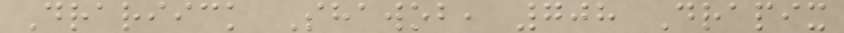Drariick Shawob, 708 Drapix
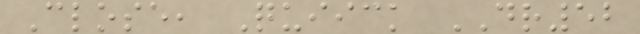Close, Quiick DR52
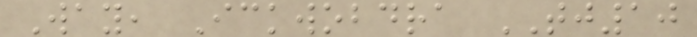Way, Ickwobdra TJ10
